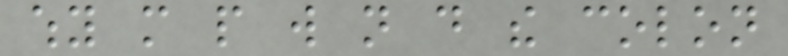why more people will not do the colon
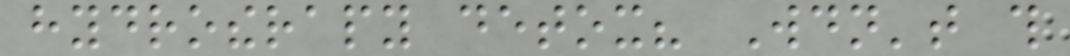hydrotherapy detox? Wouldn't this
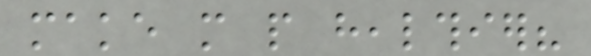make more people healthier?
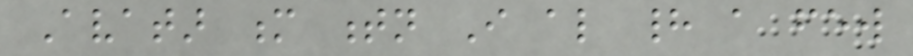Avatar m tn I also had a few
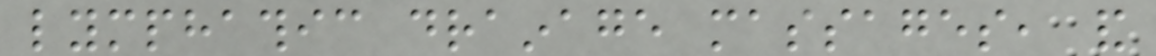lymphathic drainage massages, and
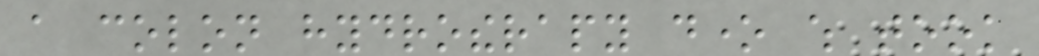a colon hydrotherapy done which took
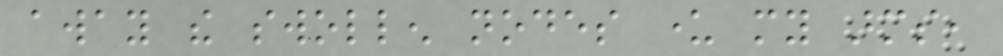away the swollen nodes under my arms,
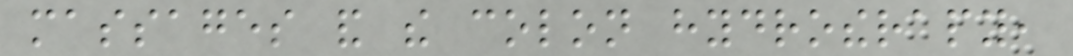massages and the colon hydrotherapy,
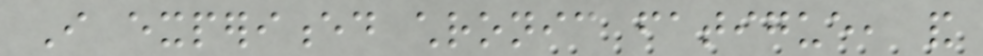I experienced chronic fatigue, and
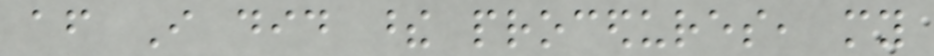after I did these procedures, my
